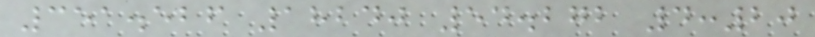351.526 18240 54.272 4:20
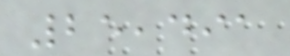25,491
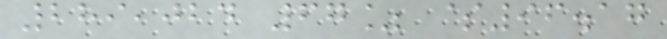289,024 67% $96.17
